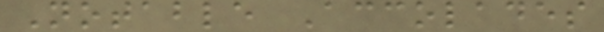Notable Accolades
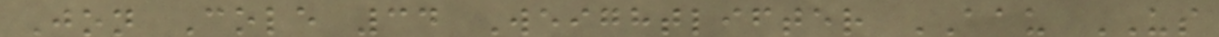Jon Cole 34 Weightlifter AAU US
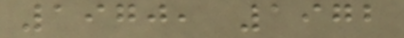1970, 1972
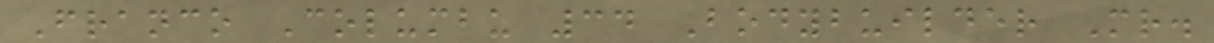Franco Columbu 34 Bodybuilder Mr.
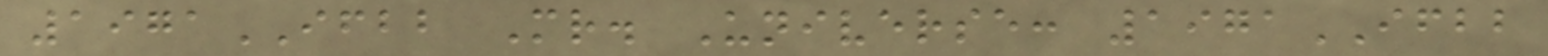1971IFBB Mr. Universe: 1971IFBB
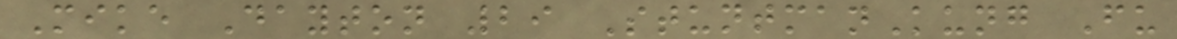Mike Dayton 29 StuntmanKung Fu
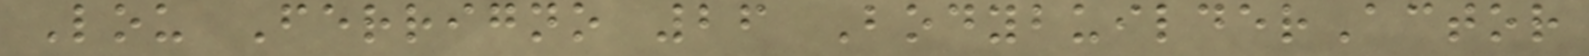Lou Ferrigno 26 BodybuilderActor
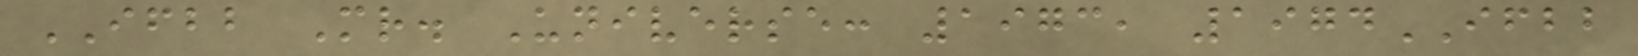IFBB Mr. Universe: 1973, 1974IFBB
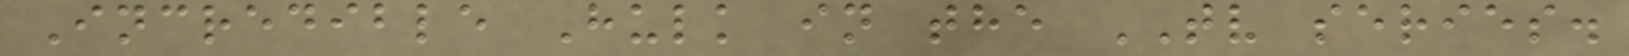Incredible Hulk in the TV series.
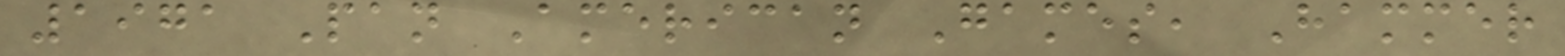1971 Pan American Games, Hammer
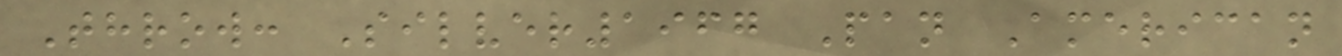Throw: Silver1967 Pan American
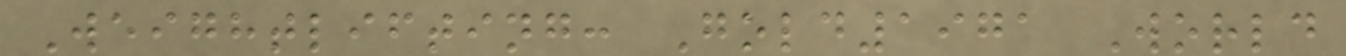Weightlifting: Gold1971 World
